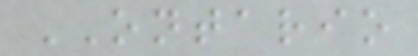ONTARIO
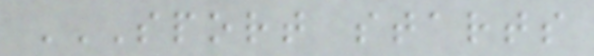SPORT STARTS
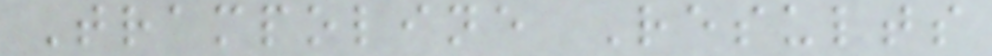Trampoline Results
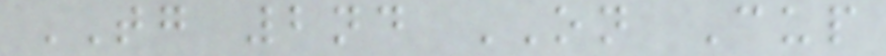TG 2nd ON Cup
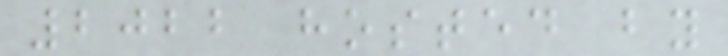2022 hosted by
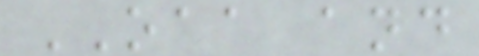OAA and
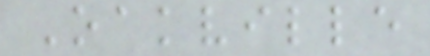Oakville
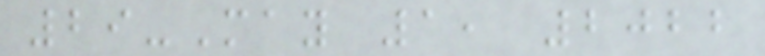29-May 1, 2022
